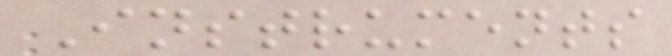Instruments
